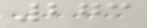273
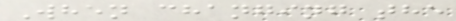When changing the
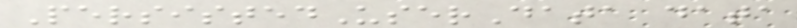PersistedUserData data
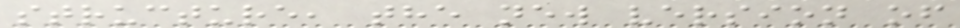structure, the new version of
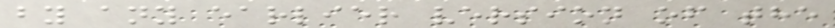by any earlier version of the
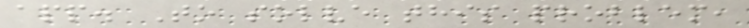app. To solve this problem,
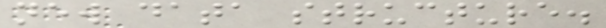new data structure.
